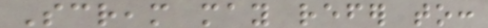Scream may refer to:
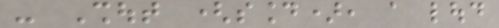- Shout (sound), a loud
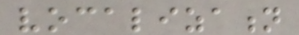vocalization
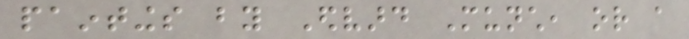paintings by Edvard Munch, or a
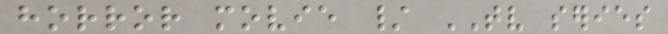horror movie / TV series
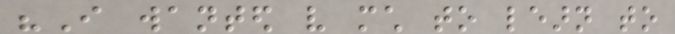"I wanted very much to learn to
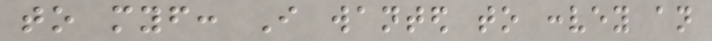to myself: I wanted to convey an
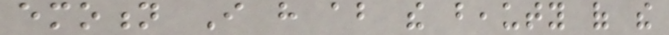emotion I have about the beauty of the
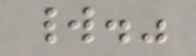world."
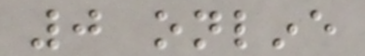0 online
